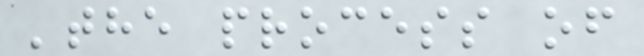'the process of
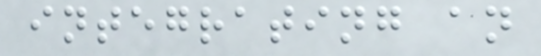integrating an
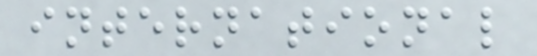international
